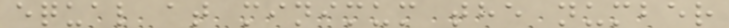equal at minimum the number
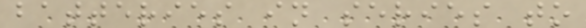batteries in series to
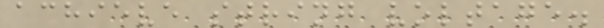achieve string voltage.
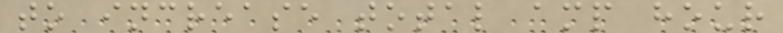to increase total amp hour
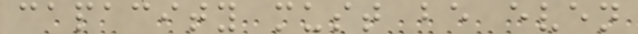capacity must be even
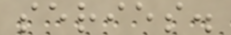series.
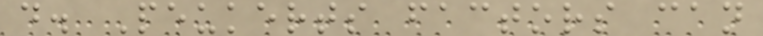d. Peukerts factors can
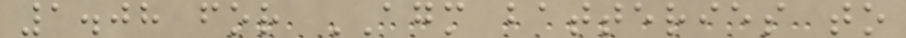1.08 for AGM batteries to
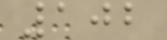102
